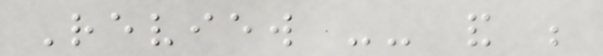Review -- and be
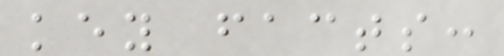key facts:
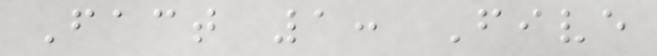Fact 1: Five
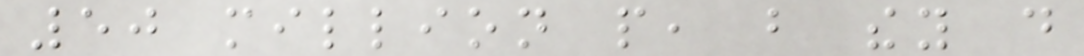50 million people, but they do
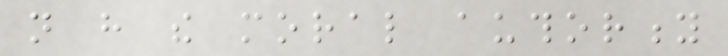not have the moral authority
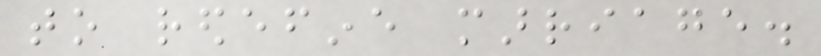to redefine marriage.
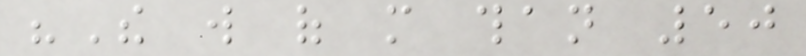"The will of more than 50
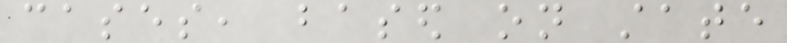cases, based on state
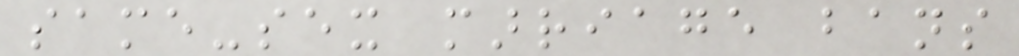same-sex marriage bans
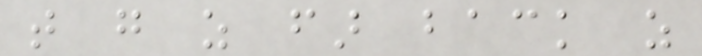that go as far back as
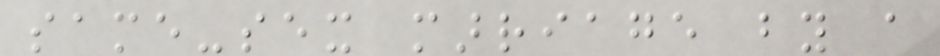same-sex marriage by a
